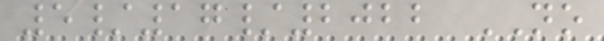5/17/2022 NO
